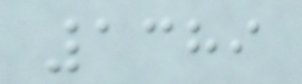1389
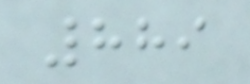889
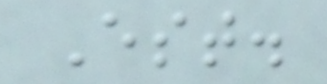Est.
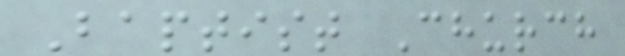Baptist Church
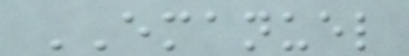EMANUEL
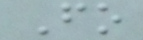Fo
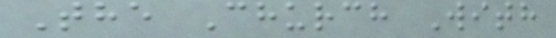The Church With
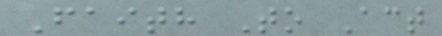Faith To Act
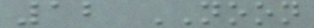12 NOON
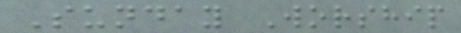Sunday Worship
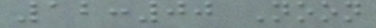12:00 Noon
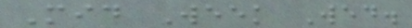Mid Week Wed.
